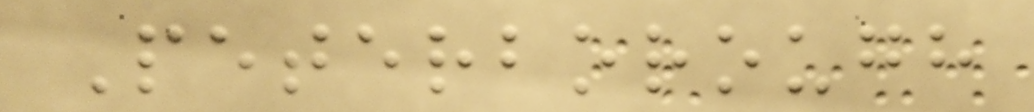Peterborough
